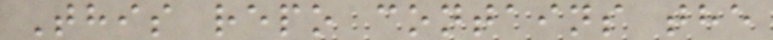This repo contains the
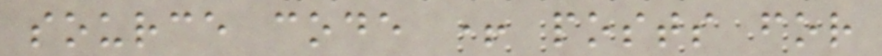source code + posts for
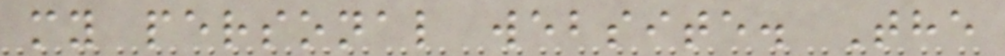my personal website. The
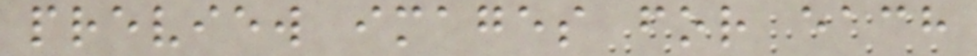preview images for each
